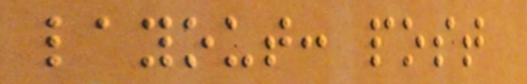layout: post
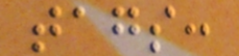tags:
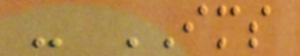- IMS
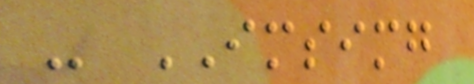- IMSIMG
